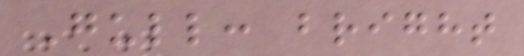Gull: bright
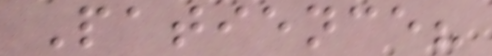Patience?
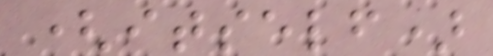(itself)
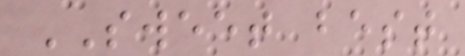SWEET best
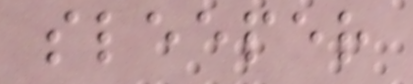sleeper
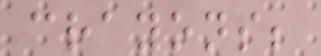crayons;
